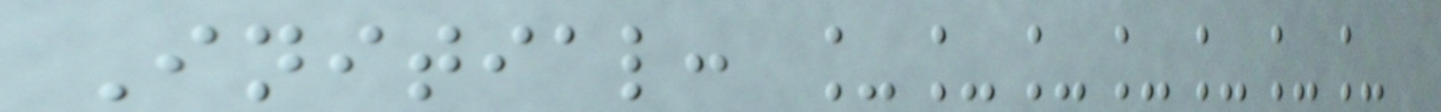Initial: _______
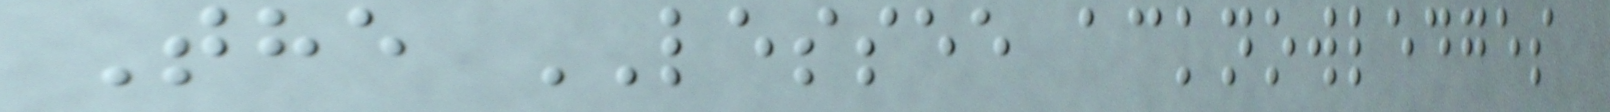The LESSEE acknowledges
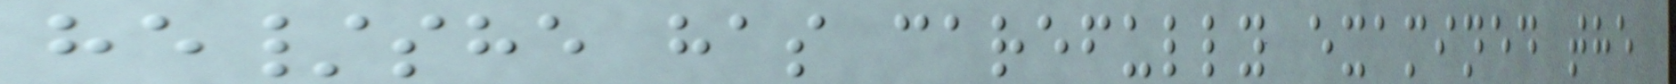he/she has carefully examined the
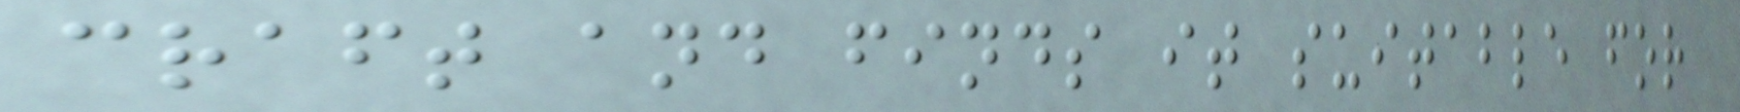craft and finds it suitable for
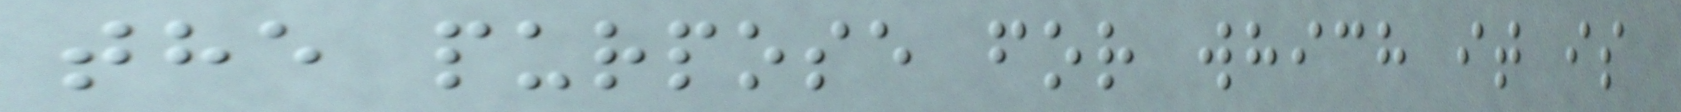the purpose for which it is
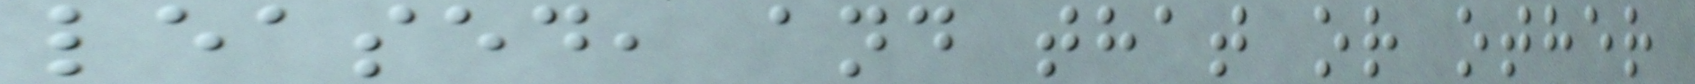leased, and that or other
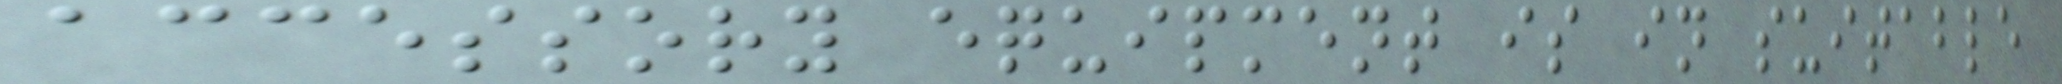accessory equipment is in suitable
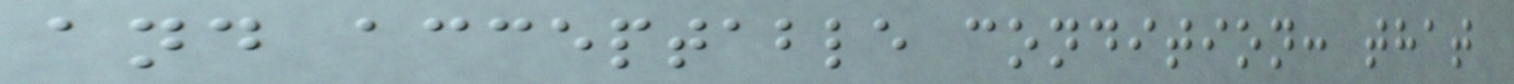and acceptable condition: that
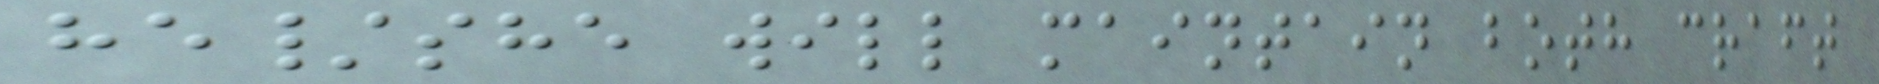he/she will maintain both craft
